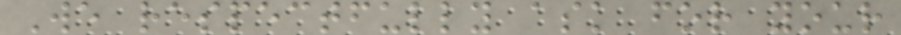We respectfully ask for your
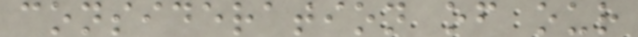consideration of our
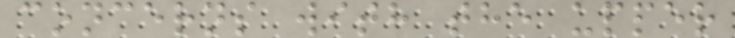concerns with the upper
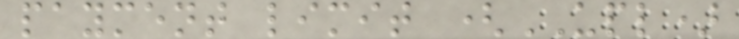payment limit (UPL)
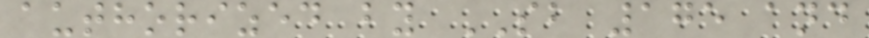authorized by SB 175 and
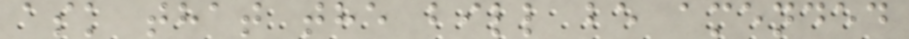ask that the bill be amended
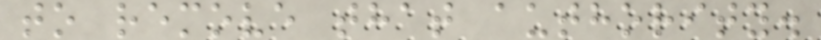to remove that authority.
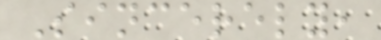Sincerely,
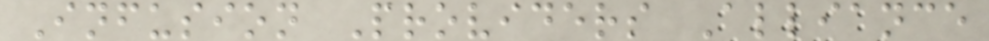Infusion Providers Alliance
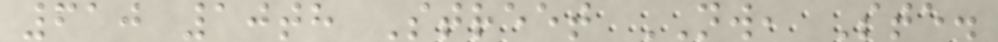610 10th Street NW, Ste.
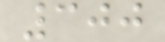300
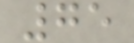75
